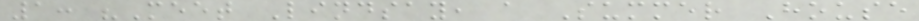1: "Meet Lindsay, a Summer House
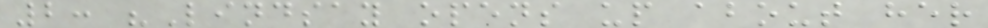2: "Lindsay opens up about her
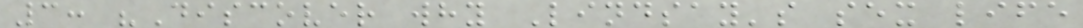3: "Discover why Lindsay's sex life
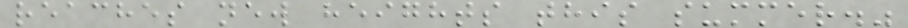reaches new heights this summer."
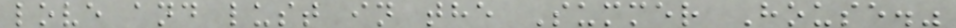love and lust in the Summer House."
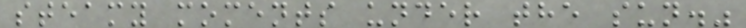steamy moments under the sun."
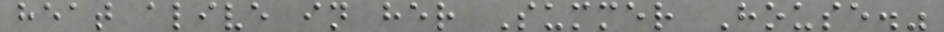heat alive in her Summer House."
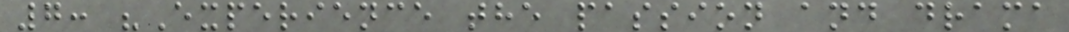7: "Experience the passion and drama
